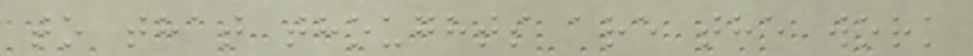to that thoughts are the work
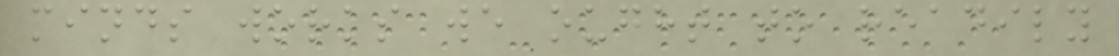minds works we ought to readily
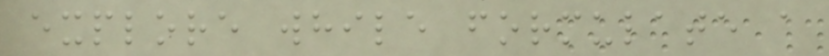explore while formulate a
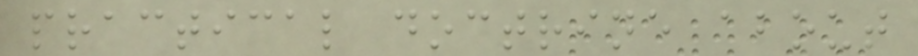practical doctrine about
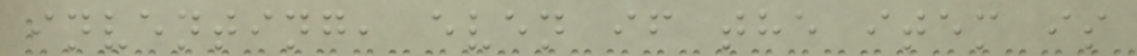inventing, even if the item is
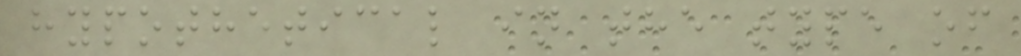hypothetical in the type of
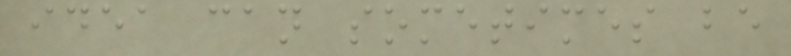idea can sometimes be
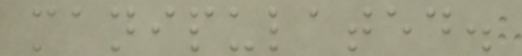manipulated.
